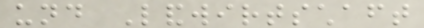und Landwirtschaft
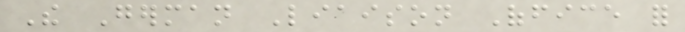The German Liaison Office for
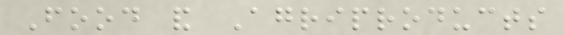Food and Agriproducts
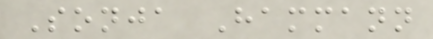Sonja Hammann
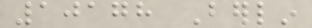10178 Berlin
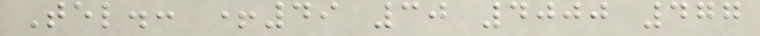Tel.: +49 30 4000 477
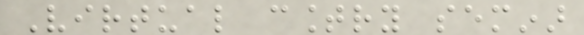Virtual country seminar
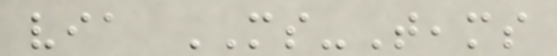via MS-Teams
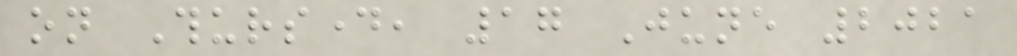on Thursday, 17 June 2021
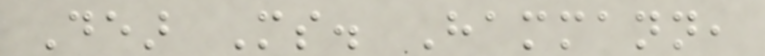Dear Ms. Hammann,
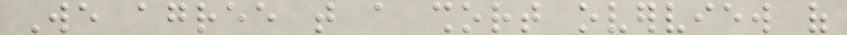We agree that a short overview of
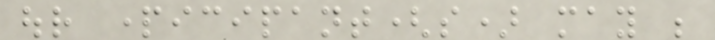our participant(s) may be
